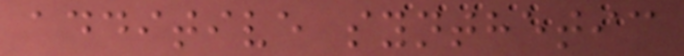additive synthetic
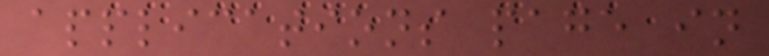applications page in
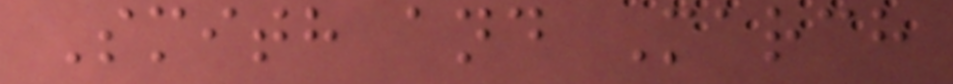Smith and March
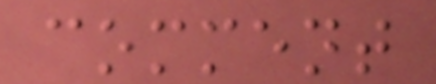comment
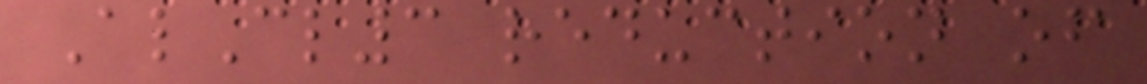AlCl3 reduction of
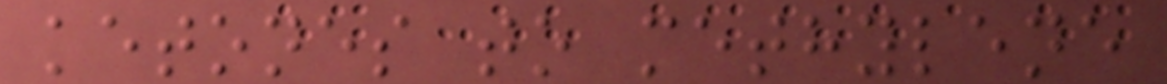ketones to methylene
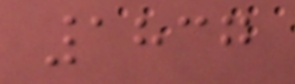1837
